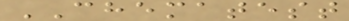CHEMATEST
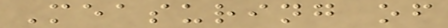Measuring of
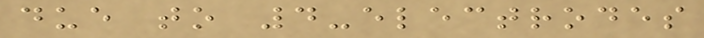due to 4-electrodes
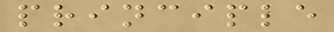principle
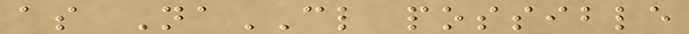as NaCL possible
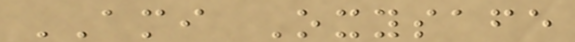AMI Oxysafe
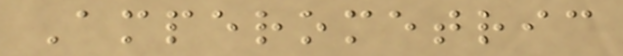Amperometric
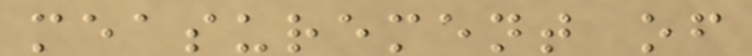measurement of
